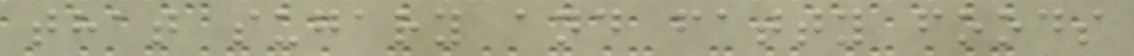that sugary and fatty foods
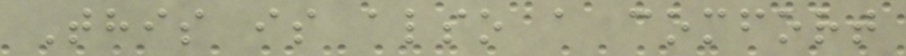This is also a comfort
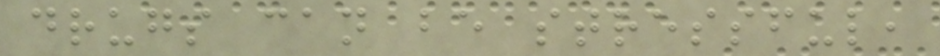drugs can be stressful,
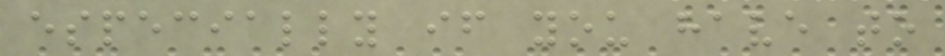especially if you have to
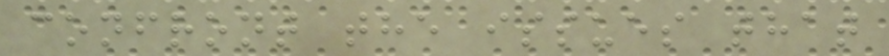confront the issues that
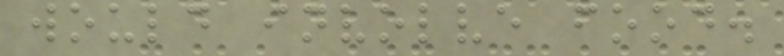would involve food.
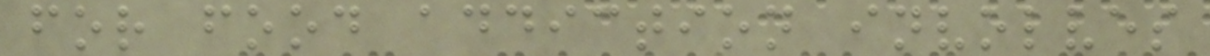for food addiction involves
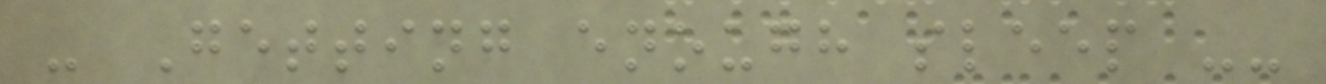- Getting enough sleep --
